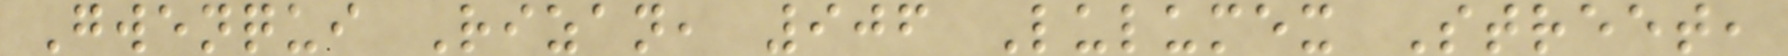Gwenqui Rizan, 906 Lulumex Street,
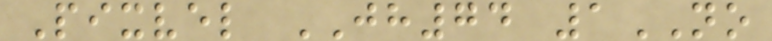Pixvel JH74 1NO
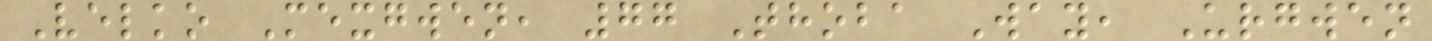Velko Mexgwen, 77 Thoba Way, Urgwen
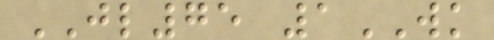JL75 1WK
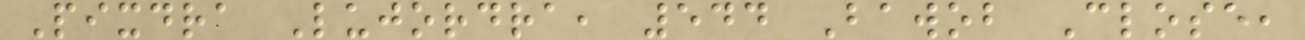Pixdra Lujordra, 544 Bawob Close,
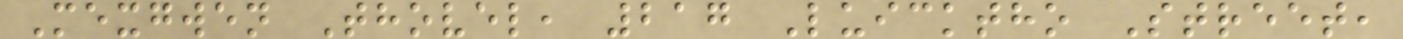Mexgwen Thovel, 217 Luicktho Street,
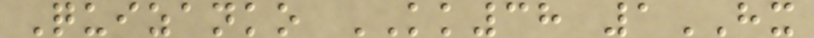Quizanko KK38 1HX
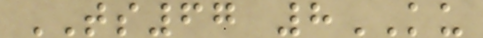TS67 8KU
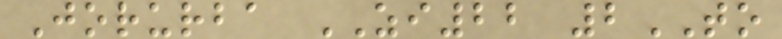Jorurba ZI22 2TO
